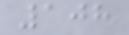108
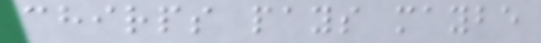chirps pays maybe
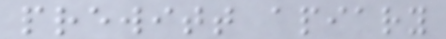prewitt apiary
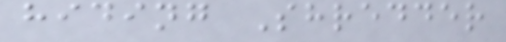hiding Shredder
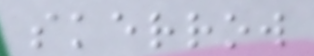skerrow
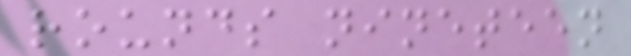rounds nineteen
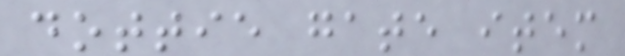dottie gate item
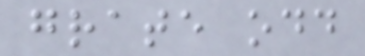grate odd
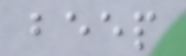beep
